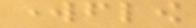workflow
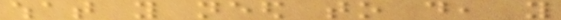what you need to do, you
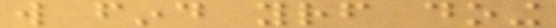will find yourself doing
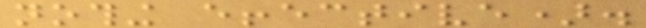nothing effective).
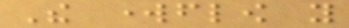The workflow you
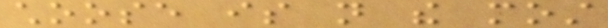choose is not the most
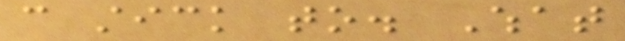can stick to. What
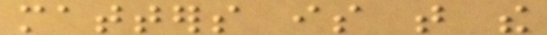matters is that the
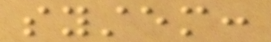system:
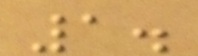1.
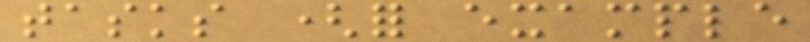tasks (for example
